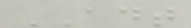ADT
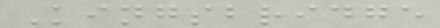Kingsbridge
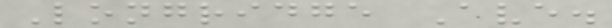Longridge Ave.
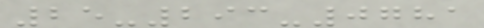25-293-0781
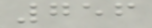756
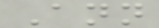Ann
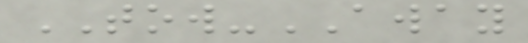TOW-AWAY
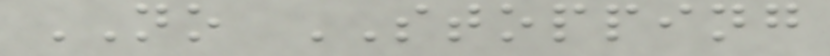NO STOPPING
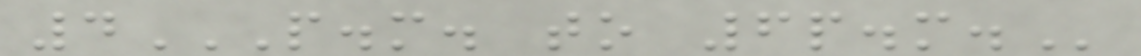4P.M. TO 6P.M.
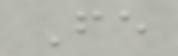Fe
